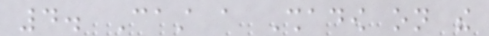4. Cast a Shadow on the
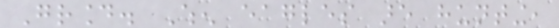Ground. When eagles are hunting,
